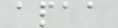apaa
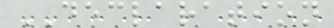DECLARATION
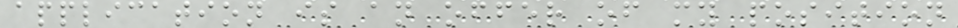application is an offer of my position
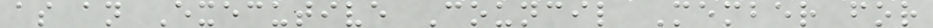as an Executive Council Member for
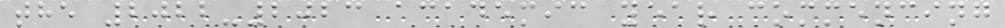the 2022-2023 academic year commencing
